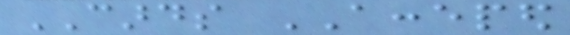CARDS ACCEPED
